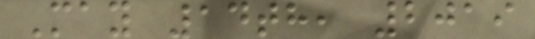May 14th, 2019
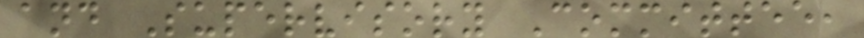and Supervisory Committee,
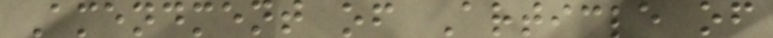Amendment of Article of
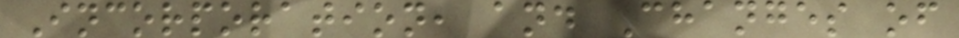Incorporation, and Changes of
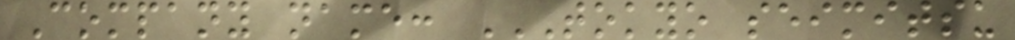Company name: TOKYO SEIMITSU
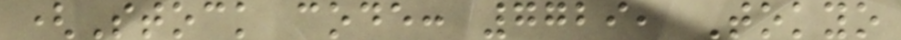(Stock code: 7729, Tokyo
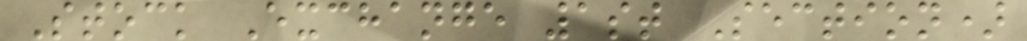Stock Exchange 1st Section)
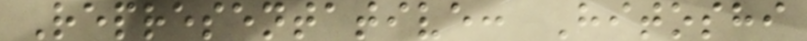Representative: Hitoshi
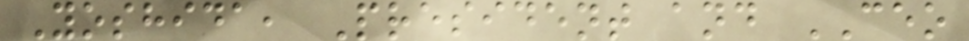Yoshida, President and CEO
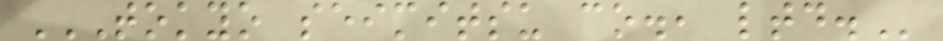TOKYO SEIMITSU CO., LTD.
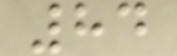84
